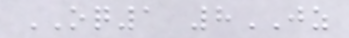OQ1 8JZ
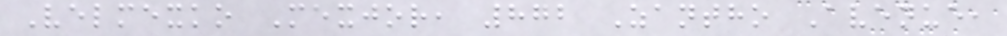Velmexko Mexjor, 872 Zantho Avenue,
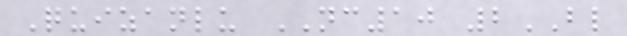Quizanlu NC10 2BL
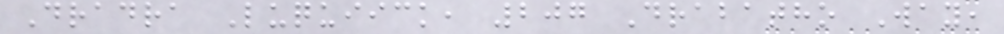Dradra Luquiick, 207 Drabatho Way,
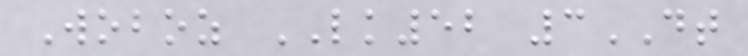Woboz LK52 3DT
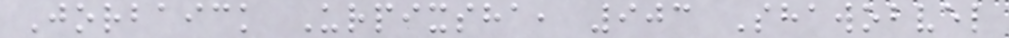Jorbaick Urpixsha, 903 Shawobvel
